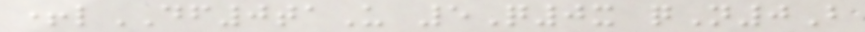+lDF0taU 5Q0x qN0B
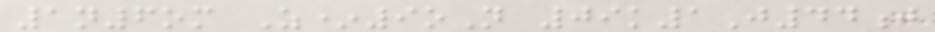1n6om Z*9oN 09k1J44j
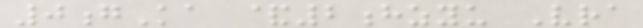0gKa &2hzyu Vra
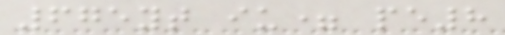675yt iu= pe8
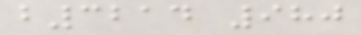b3214 980
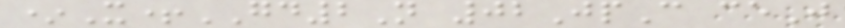*X+GD2N 02JpC ceJ
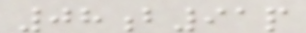08b91p
